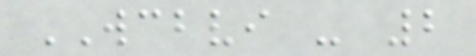WCBVI - 2
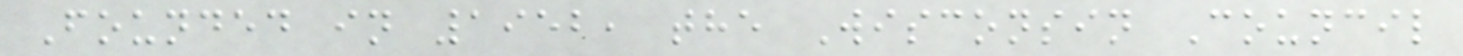Founded in 1952, the Wisconsin Council
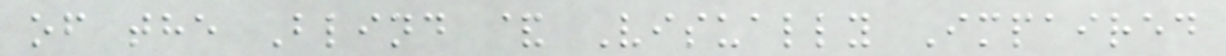of the Blind & Visually Impaired
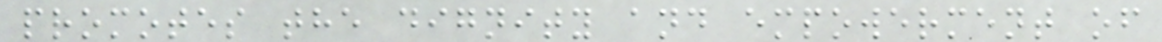promotes the dignity and empowerment of
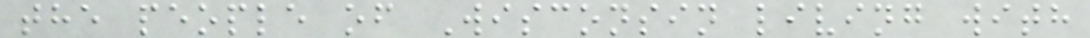the people of Wisconsin living with
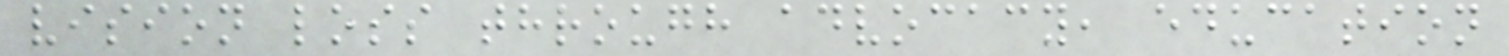vision loss through advocacy, education
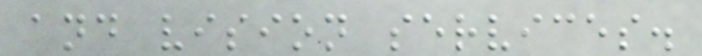and vision services.
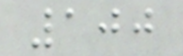100
